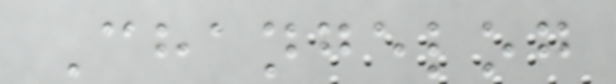Changelog
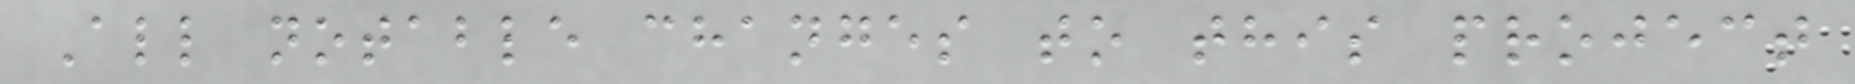All notable changes to this project
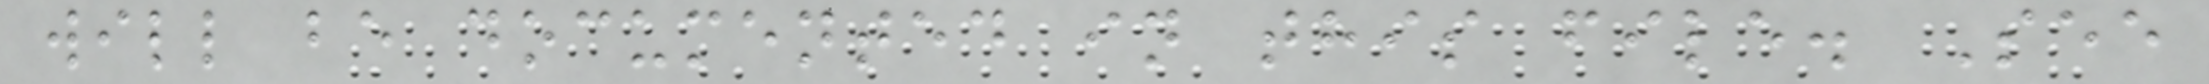will be documented in this file. See
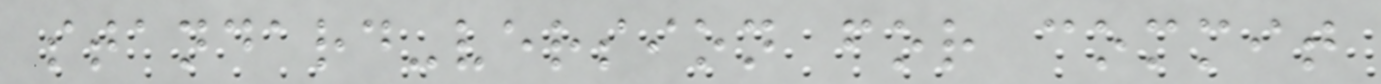standard-version for commit
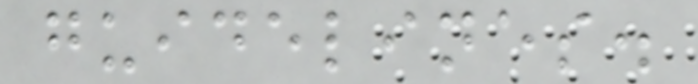guidelines.
